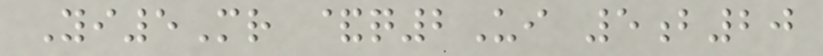Yi5Mr &q2Ui 5b20
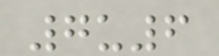7u6
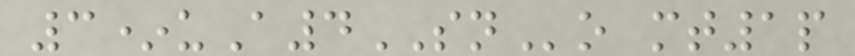3*uA4SNo mt1p
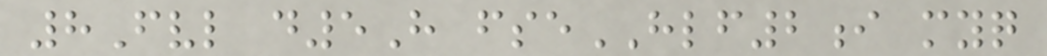8Fvl d5H fseHLF2i myq
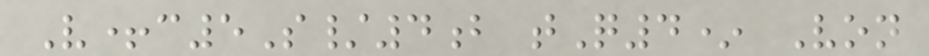V+c5S/4b tQ4* Von
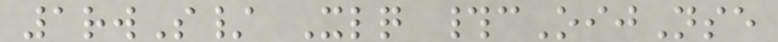1rwS/ Xlq #cOijNse
